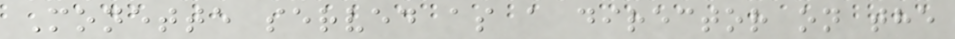Monette served as a director on the
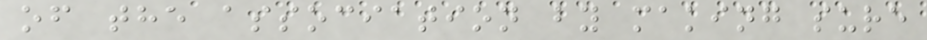of the association by making sure
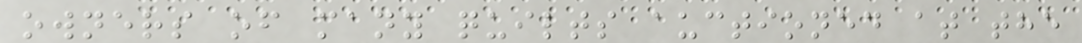owners of many quilts auctioned at the
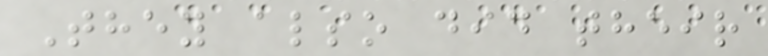They also did their
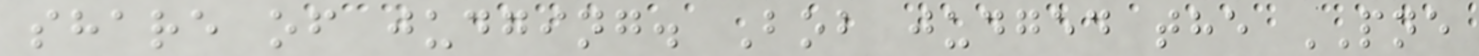share of judging. Bob judged the PNE
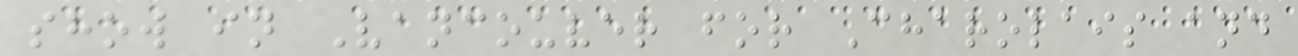show in Vancouver for Charolais and
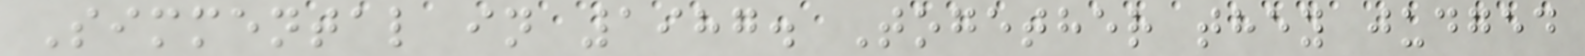Simmental in 1987. Together they judged
